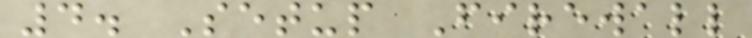4. Setup Firewall
